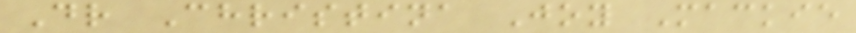Dr Christina Joy Mackie
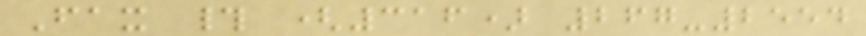Fax # (316) 267-2554
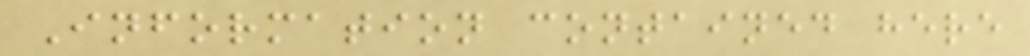Information contained here
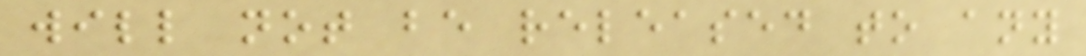will not be released to any
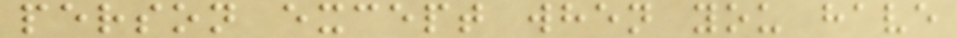person except when you have
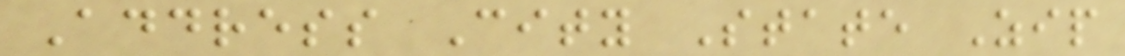Address City State Zip
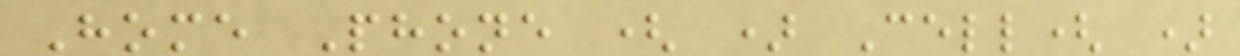Home Phone ( ) Cell( )
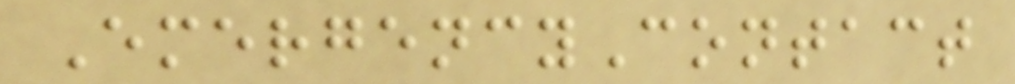EmergencyContact
